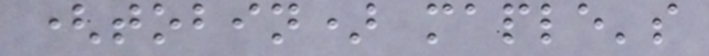(tobin) maple's
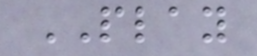PLAY
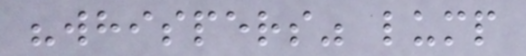"whispers" lump
